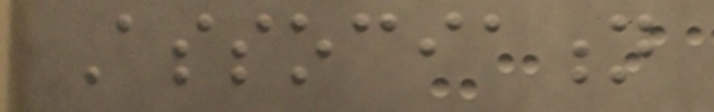Association
